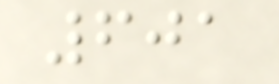601
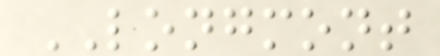LONGMONT
